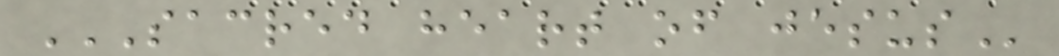SACRED HEART OF JESUS
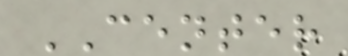CENTER
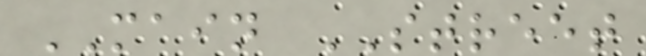MAIN STREET
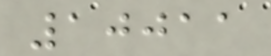10011
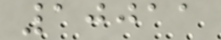10011
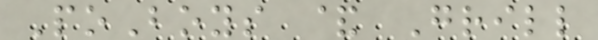PoBoys & Grill
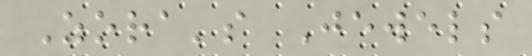Zora's Jewels
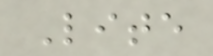Lite
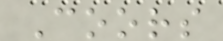Coors
